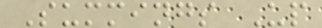Summings Up
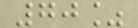70%
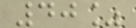40%
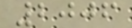2006
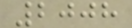2008
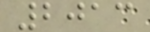2013
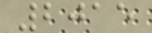2015
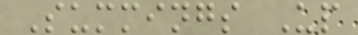Summings Up
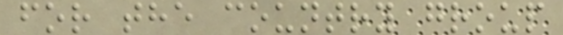for the country group
